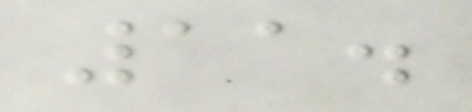11.
